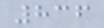836
